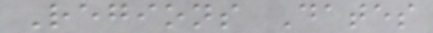Regions Dates
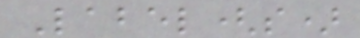Label(s)
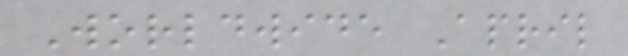Worldwide April
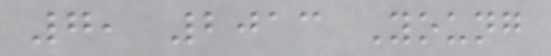7, 2013 Young
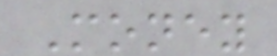Money
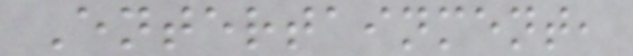Entertainment,
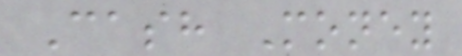Cash Money
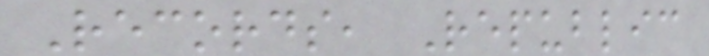Records, Republic
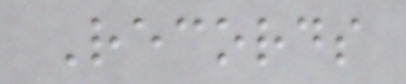Records
